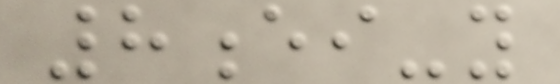8ei-y
